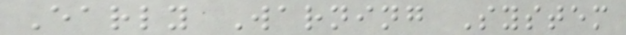Early Warning System
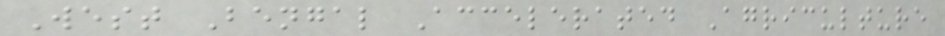West Bengal Accelerated Agriculture
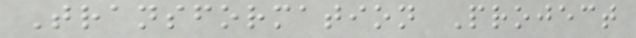Transformation Project
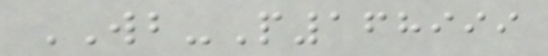WB-P168999
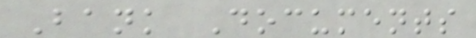Bank Documents
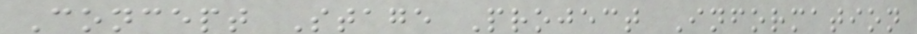Concept Stage Project Information
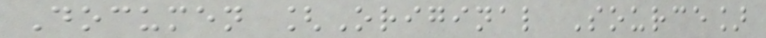Documen [Original Source]
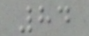84
